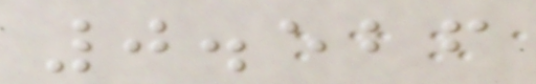0.526
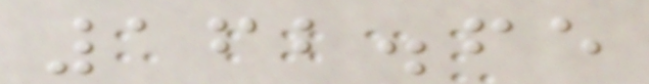162.65
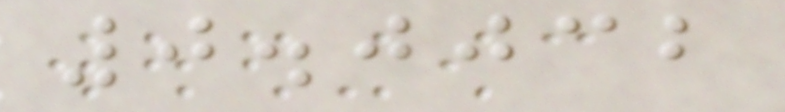0.0032
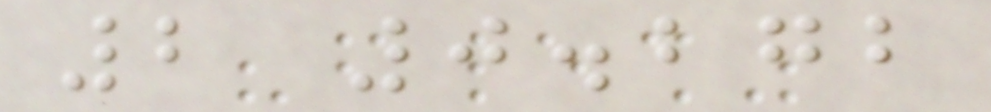2 0.272
